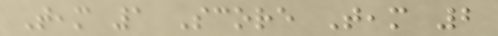Team 1 Score Team 2
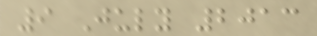9 July 2013
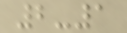2-1
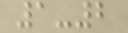1-2
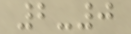2-0
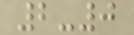2-0
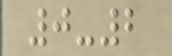0-2
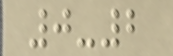0-2
